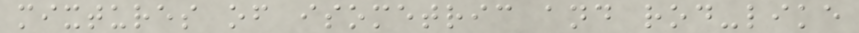mixtures of isometric and rod-like
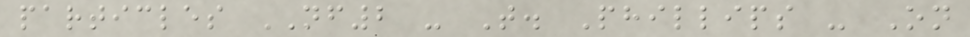particles NF2 - T. Phillips - On
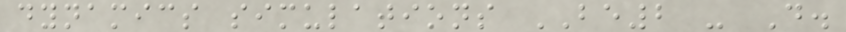dynamics simulations BE2 - D.
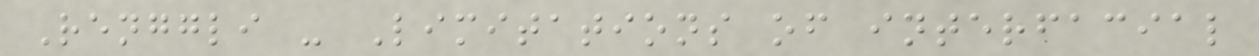Renggli - Limitations of interfacial
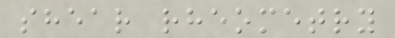shear rheometry
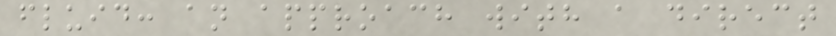fluid: an approach with a direct
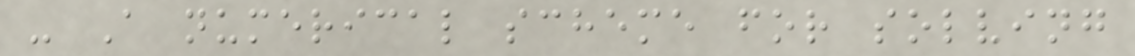- A numerical scheme for solving
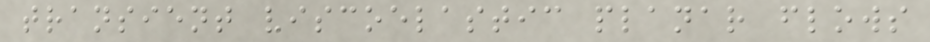transient viscoelastic planar flows
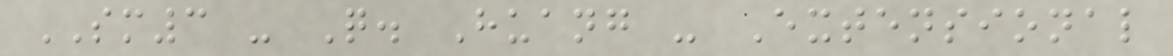SM3 - Q. Huang - Extensional
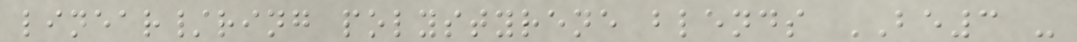linear/ring polystyrene blends BE3 -
